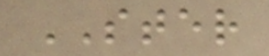STER
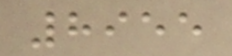8955
